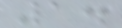1.
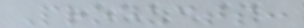Products:
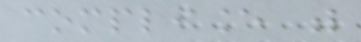compliance with
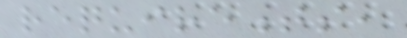requirements,
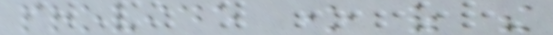provide one of the
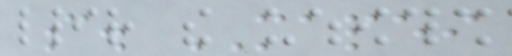c. MAPEI
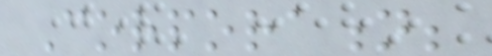Corporation;
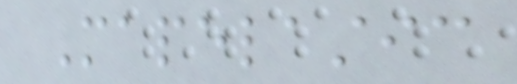Mapelastic
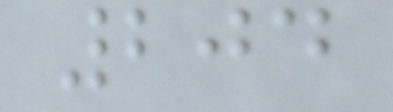204
